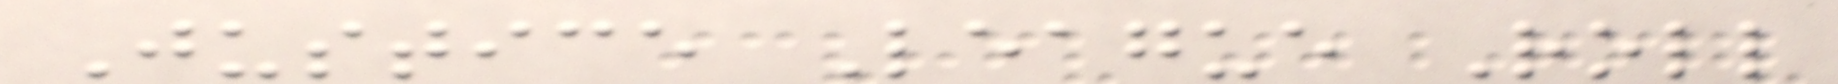Justice League Roll
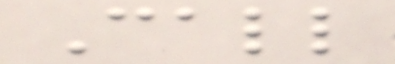Call
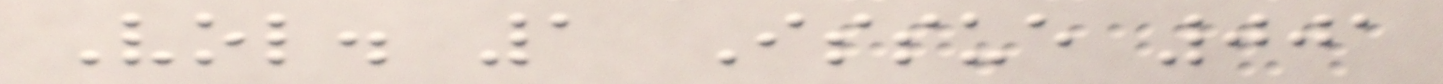Vol. 1 Issue 001
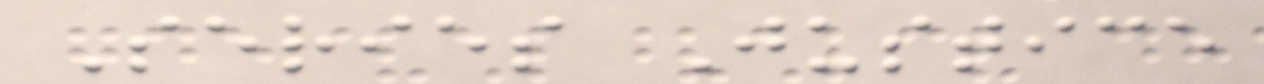Series Justice
